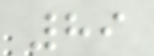89
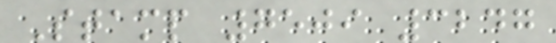Stamp 7509 3247
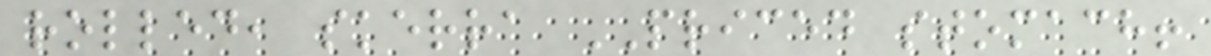rolled, skerra PRICED stomach!
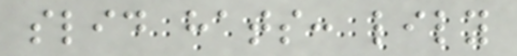slid hats: lily
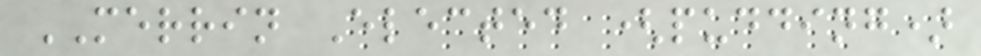MERRIN Elected (pudding)
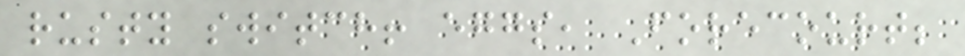rusty switch! eggs, Forecourt;
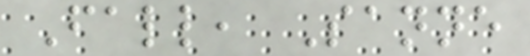Fall, Sanne
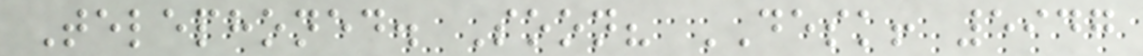Telephoned. Soon? DESK! 5947
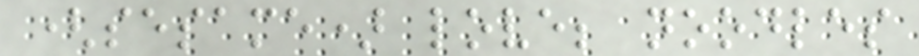(sesame) love; noodles
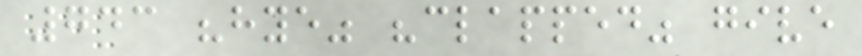743 "hye" "clapped" give
